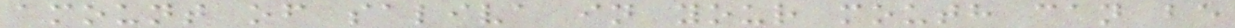amount of saliva in your mouth can be
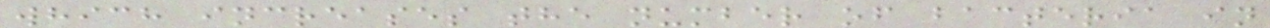which increases the number of bacteria in
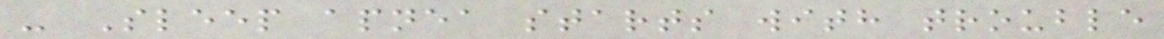- Sleep apnea starts with trouble
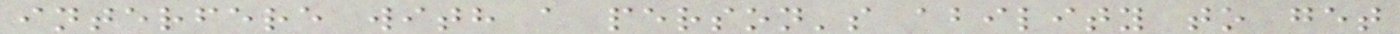interfere with a person's ability to get
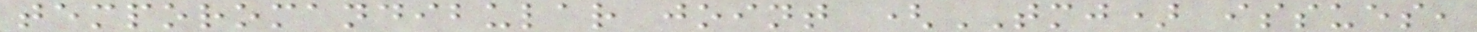temporomandibular joint (TMJ) issues,
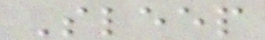Sleep
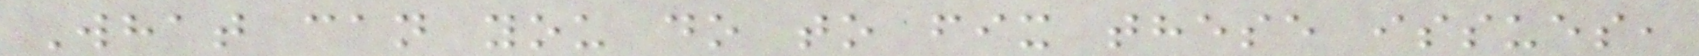What can you do to fix these issues,
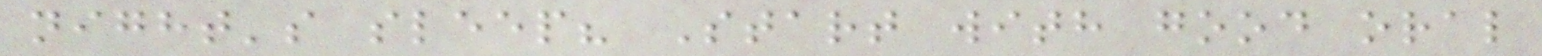night's sleep? Start with good oral
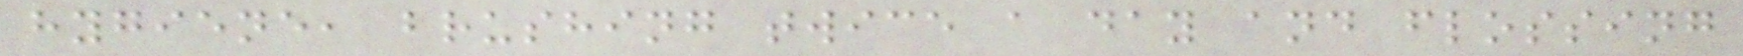hygiene, brushing twice a day and flossing
